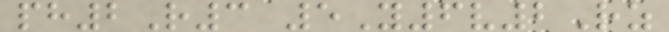ph2R3 5Y6v2Rz
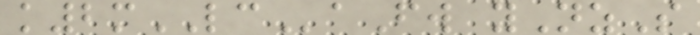k2mLCaFw yNzS
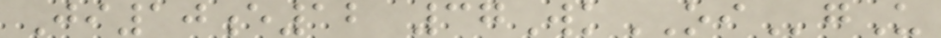Ji10e12 37WkOIgU
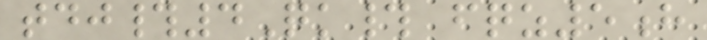tdj#4Qk# fqz5h
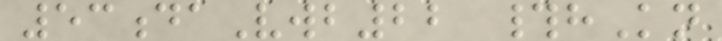53daVwb22 #hKn
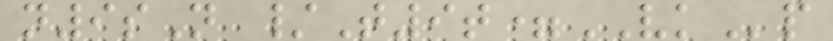n9sN /T9t=VKp
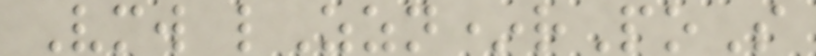Vmw lZzn*rPoS
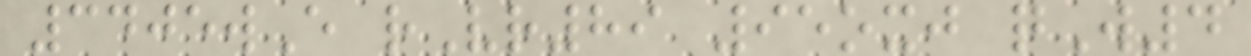3405wE rVr89 95oxj qW4
